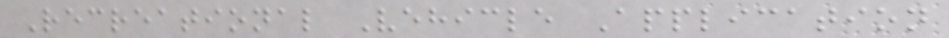Recreational Vehicle Application
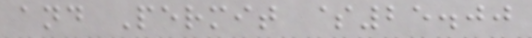and Permit $25.00
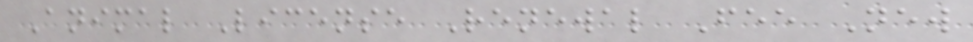Animal License Renewal Fee New
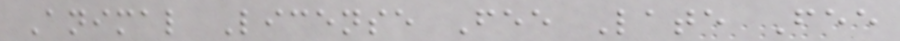Animal License Fee Late Fee
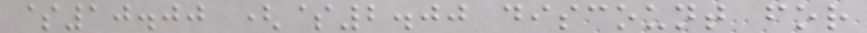$10.00 ($2.00 discount for
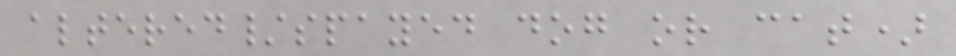altered/spayed dog or cat)
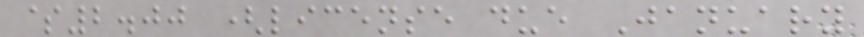$2.00 (license due January
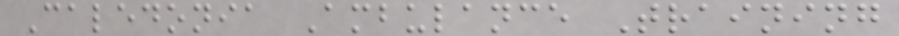Caledonia Ambulance Training
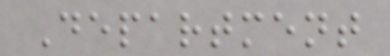Department
